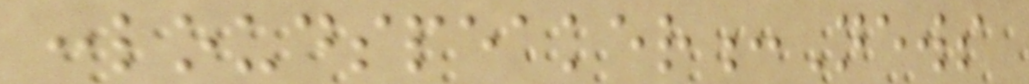:loudspeaker:News
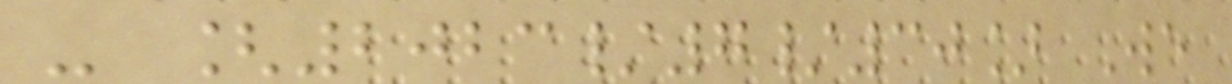- [2023/7/30] We
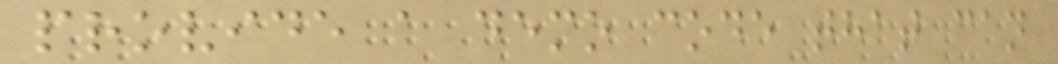provide a demo code that can
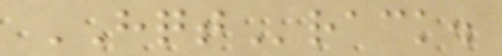HQTrack.
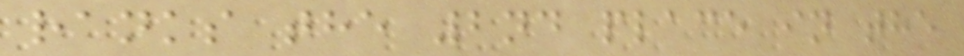ranks the 2nd place in the
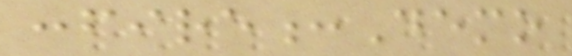:fire:Demo
